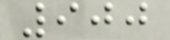900
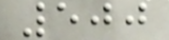500
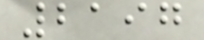2197
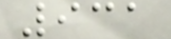931
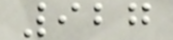927
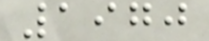1970
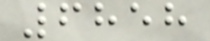6858
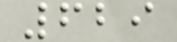629
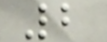2
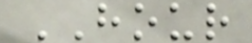HOUR
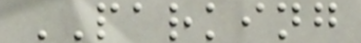PARKING
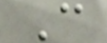C
